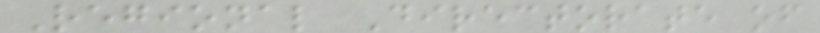Regional Directorate of
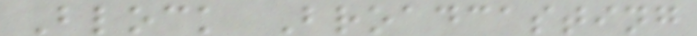Block Broadcasting
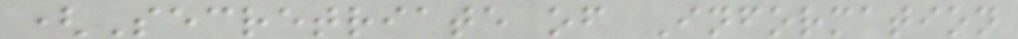(Secretriate of Information
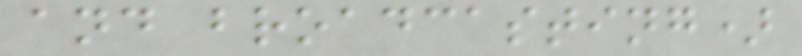and broadcasting)
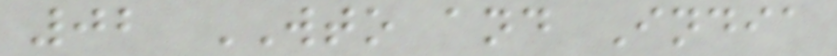02 WTO and India
